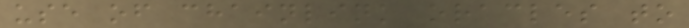use of chainlink oracles to
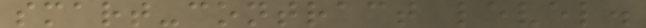smart-contract level.
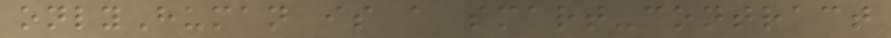onlyHuman is a smart-contract
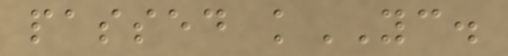passed kYC.
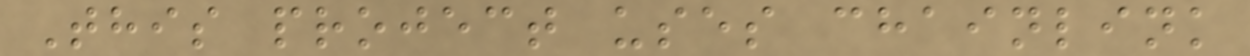This project uses chainlink
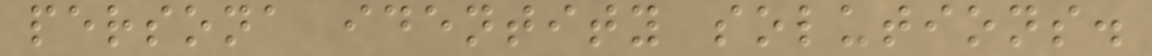persona identity solutions.
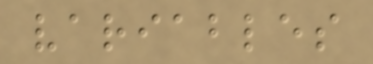variables
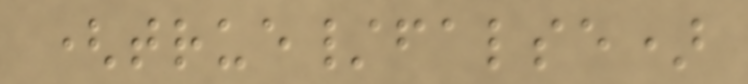(true/false)
